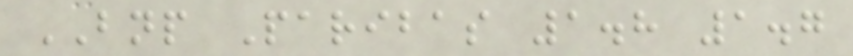BNP Paribas 1.8 1.7
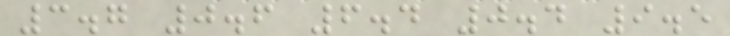3.7 0.6 6.4 0.4 9.5
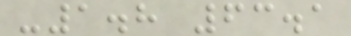-1.8 63.1
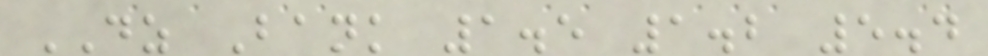DZ Bank 1.5 1.2 5.4
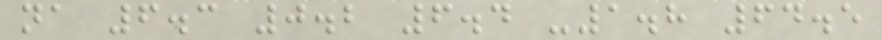na 6.3 0.2 6.4 -1.8 64.5
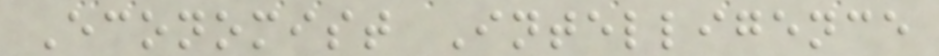Economist Intelligence
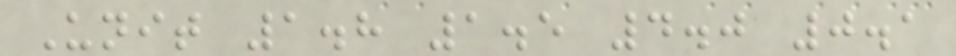Unit 1.8 1.5 4.0 0.1
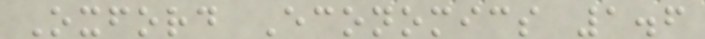Oxford Economics 1.6
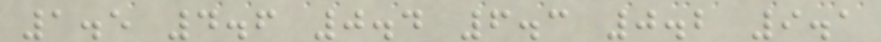1.5 4.6 0.4 6.3 0.2 9.1
